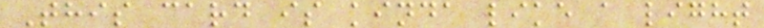This card is kinda like a light
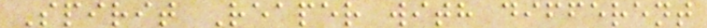Spirit Reaper with different
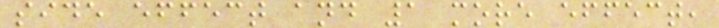side effect and 1 more effect,
